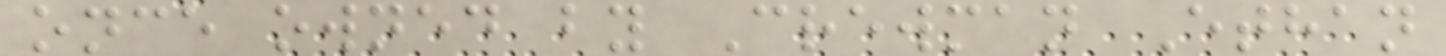once owned by Crewman Ethan
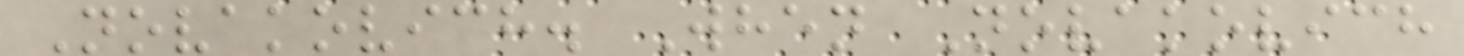Novakovich. When Novakovich
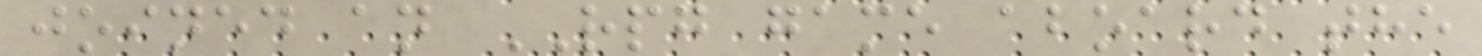joined an RPG game aboard the
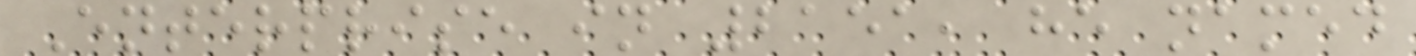Enterprise in 2151, he named
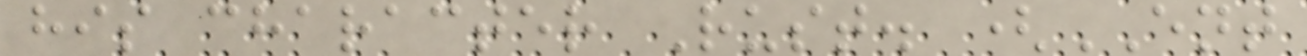his character Rust. (ENT
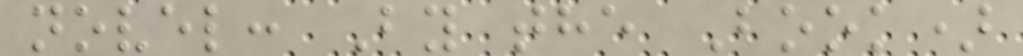novel: By the Book)
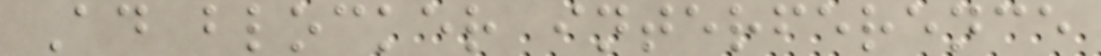Ad blocker interference
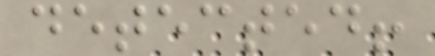detected!
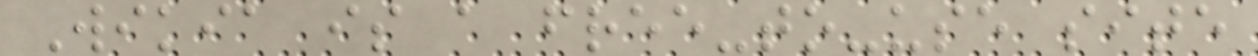Wikia is a free-to-use site
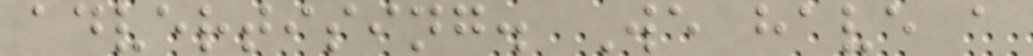advertising. We have a
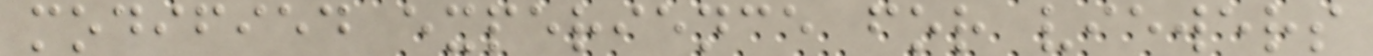modified experience for viewers
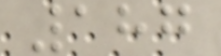187
